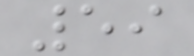59
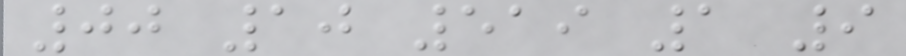00 10 519 1 9
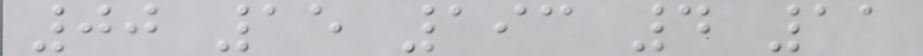00 15 193 4 11
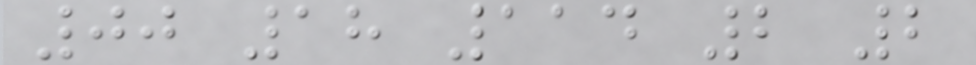00 18 114 2 2
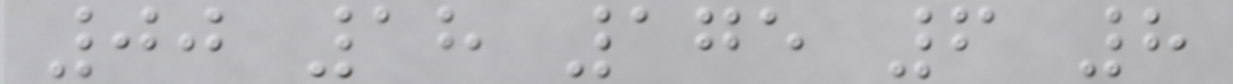00 18 175 6 8
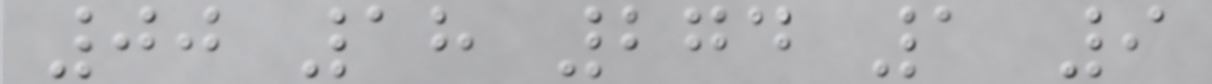00 18 274 1 9
